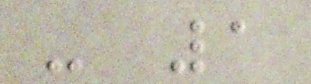- 1
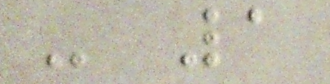- 1
